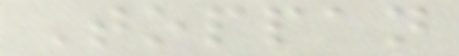Toppan
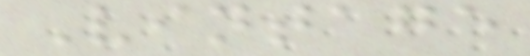Vintage
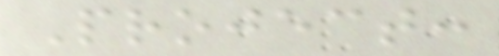Project:
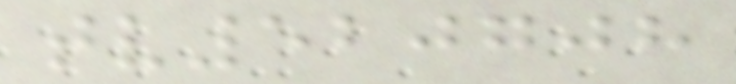tv520708
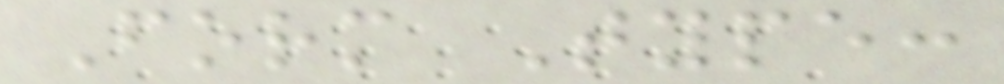Form Type:
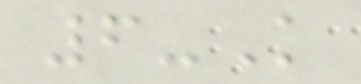6-K
